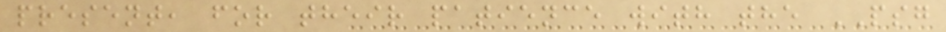present, for their patience with the PSG
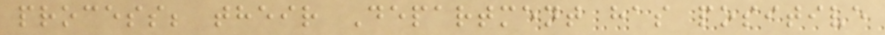process; their Department has positive
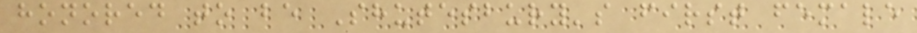honored to be Shutesbury's first female
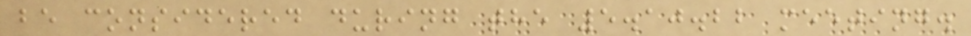be considered during the 5.10.22 meeting.
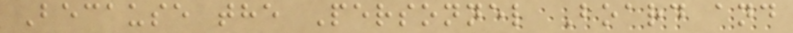Because the Personnel Board and
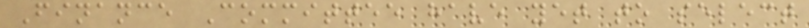Finance Committee have yet to select
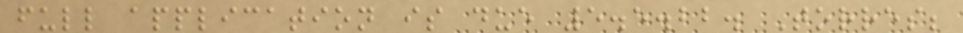full application is due 5.5.22. Torres;
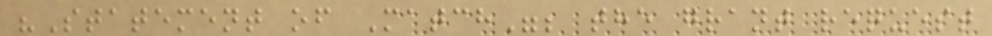"Statement of Match"; the grant request
